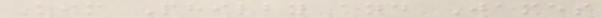Kim Philby and James
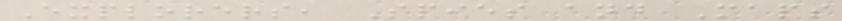Explorers, Spies and Maps
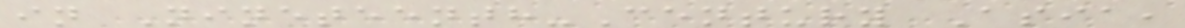in Nineteenth-Century Asia,
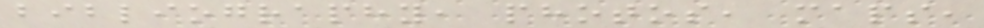bibliography, photos, maps,
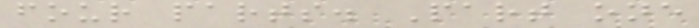four parts. Part one
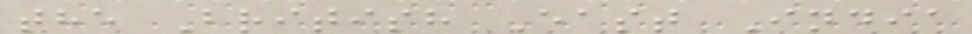the British East India
